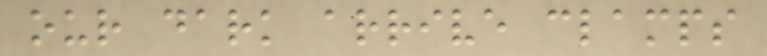our dark arrive clamps
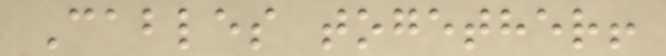Cables together!
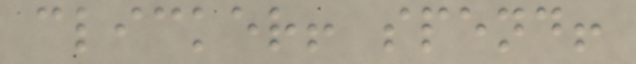clicker! spend!
